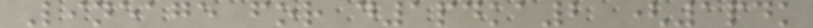Lineage for d1pdka2 (1pdk
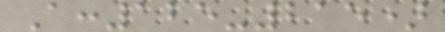A:125-215)
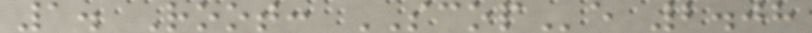1. Root: SCOPe 2.08
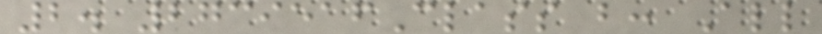2. 2739516Class b: All
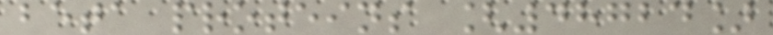beta proteins [48724]
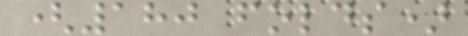(180 folds)
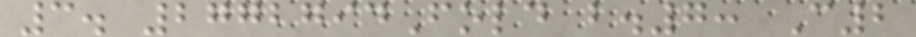3. 2772794Fold b.7: C2
